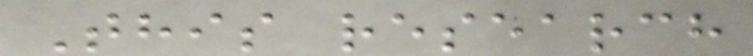This research
